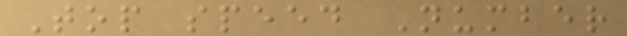Top speed Number
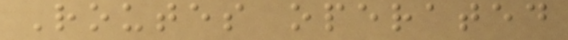Routes operated
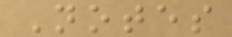Notes
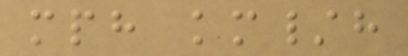mph km/h
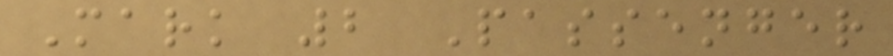Mark 2 Passenger
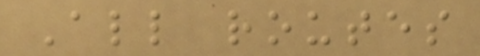All routes
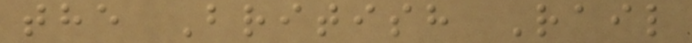the British Rail
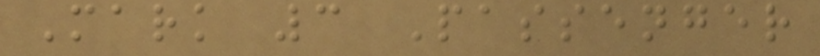Mark 3 Passenger
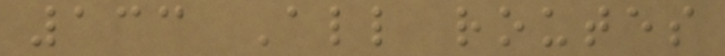133 All routes
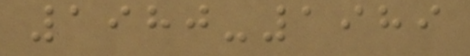1980-1989
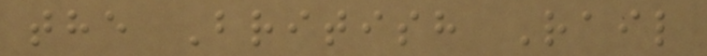the British Rail
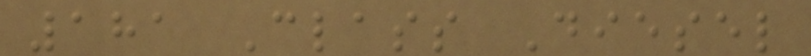181 Class Diesel
